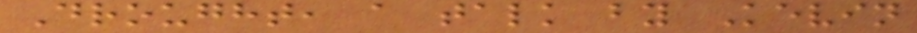Drought, a talk by Kevin
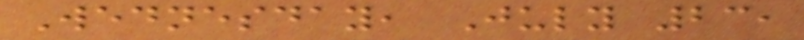Wednesday, July 23,
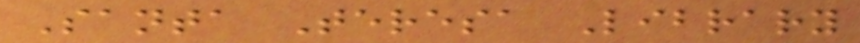Santa Teresa Library
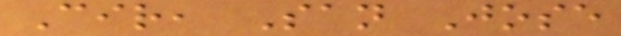Cir, San Jose
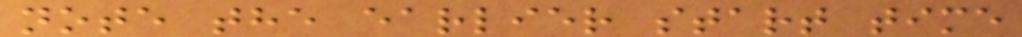note the earlier start time
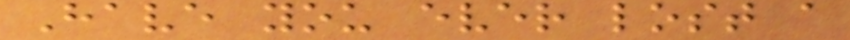Have you ever lost a
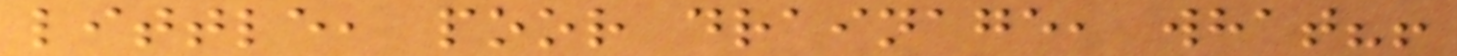little, poor drainage, what?!
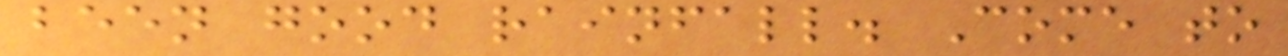been good rainfall. Come to
